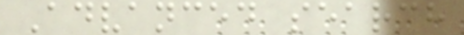Advanced search
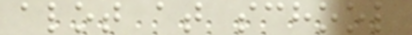alot at school
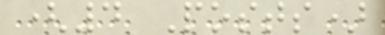(4 Posts)
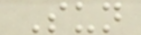Sun
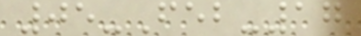05-Feb-17
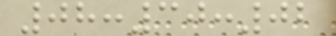08:30:02
